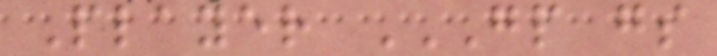Player GP GS
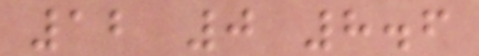12 0 8.6
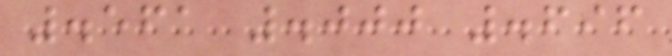.561 .000 .696
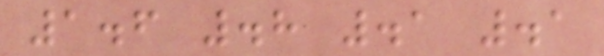1.6 .8 .1 .1
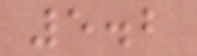5.2
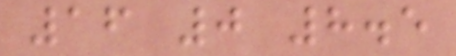16 0 8.5
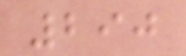290
